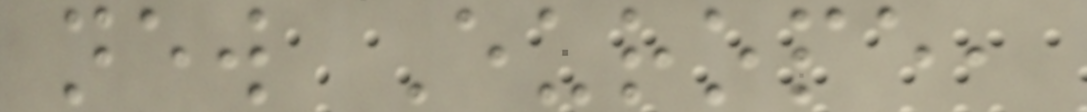new Europe,
